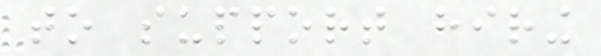to support hiring
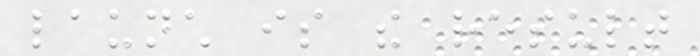launch is the result
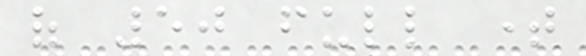of 50 full time
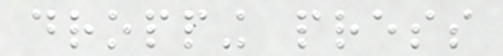dropping press
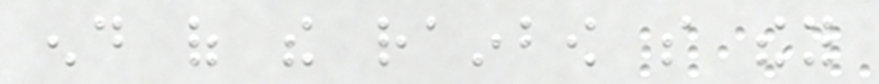end of the rainbow so they
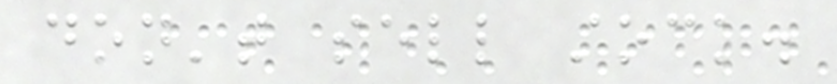don't sell stock.
